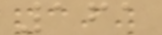161
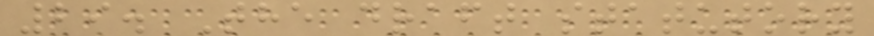29. The draft statutory
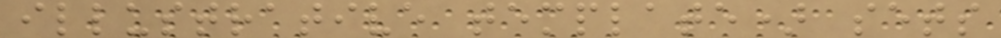illustrative template) sets
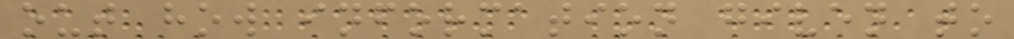out how information given to
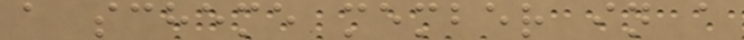a scheme member in a
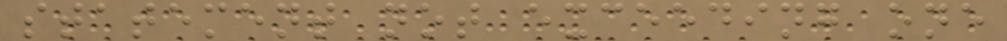statement not exceeding one
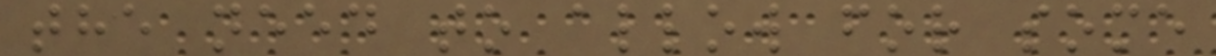the need to allow for some
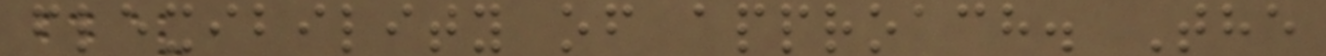flexibility of approach. The
